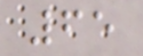65
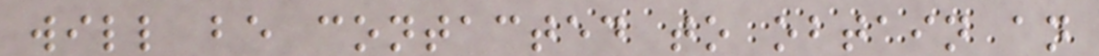will be contacted to obtain an
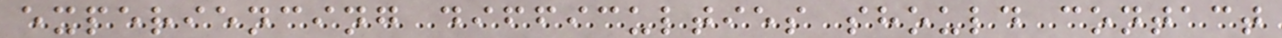experiencing difficulties should contact
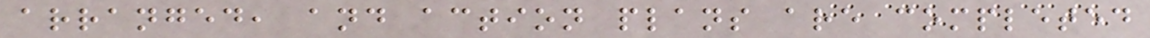arranged, and action plans are completed
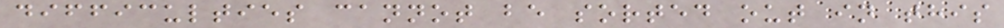difficulties cannot be sorted out in this
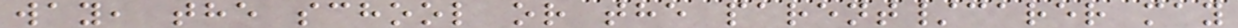way, the school or the parent/carer may
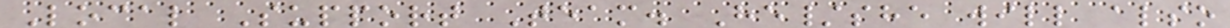Local Support Team. He/she will also
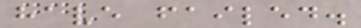have failed.
